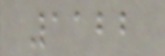1122
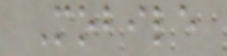Mobile
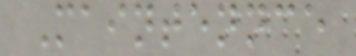Maintennce
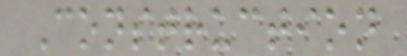Construction
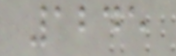1245
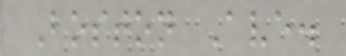Boston Ave.
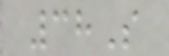38S
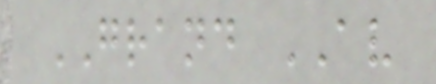GRAND AV
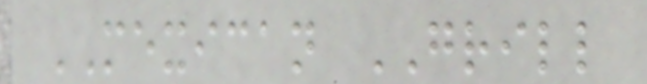MEXICAN GRILL
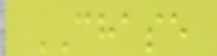CHASE
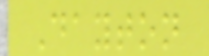Dayton
